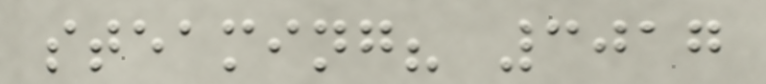steaming? 3017
